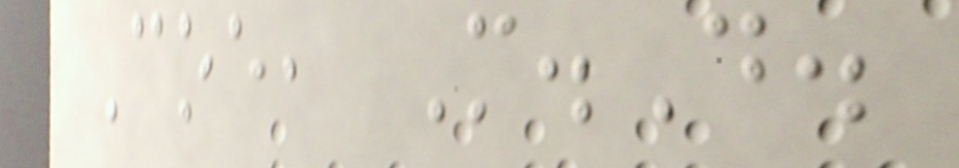Coe, M.D.
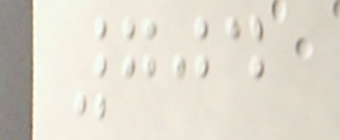704
